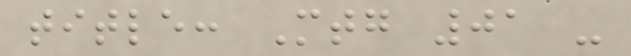title: Mtg 01 -
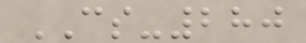CS-280
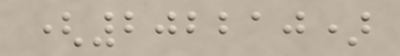(202210)
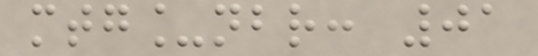mtg_nbr: 01
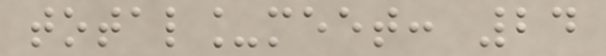total_meet: 24
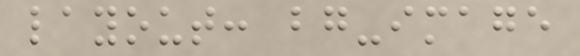layout: bg-image
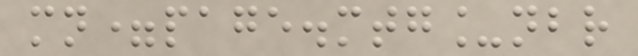mn=page.mtg_nbr
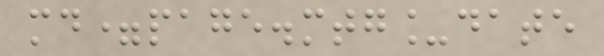md=page.mtg_date
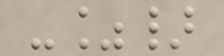-%}
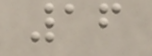16
